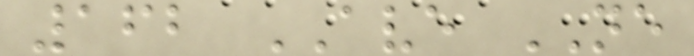162 AVE NE
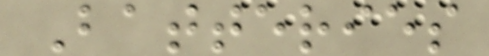Batteries
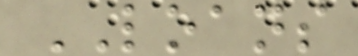LOANS
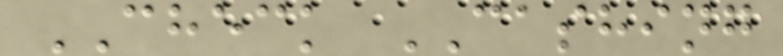CHECK CASHING
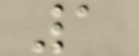1
